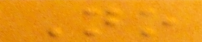No
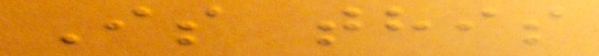Is this
